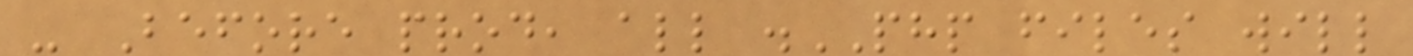- Before prod, all .PHP files will
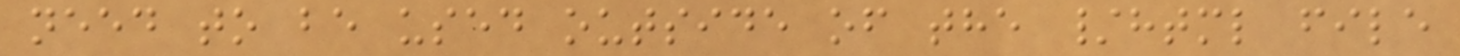need to be used outside of the /html file
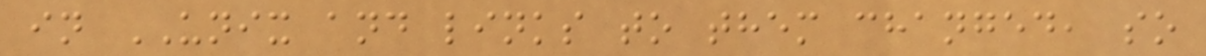in UNIX and links to them changed, so
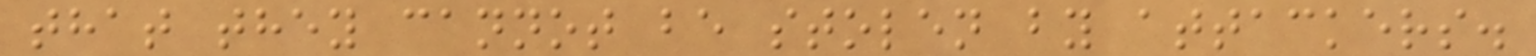that they cannot be stolen by attackers.
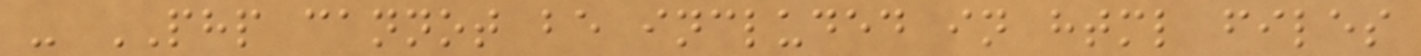- PHP cannot be included in html files
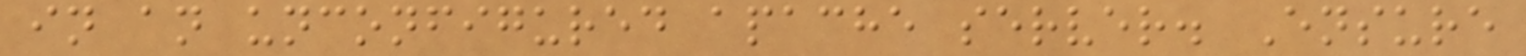in an unconfigured apache server. Ensure
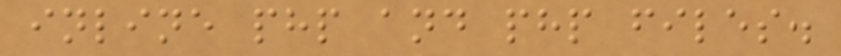inline php and php files.
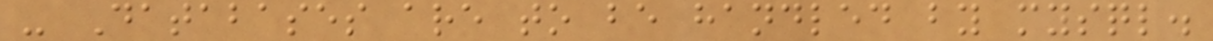- Databases are to be handled by mysql.
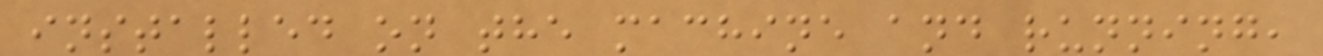installed on the machine and running,
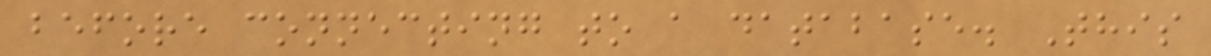before connecting to a database. This
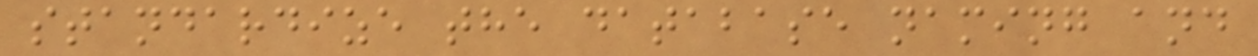standardize the database naming and
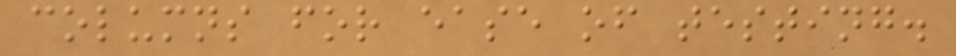columns for ease of testing.
